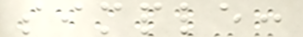simple:
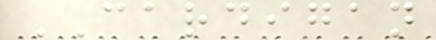CARDIGAN
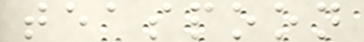teaspoon
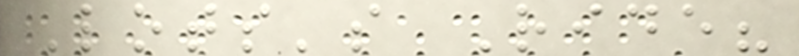Lots's Ride?
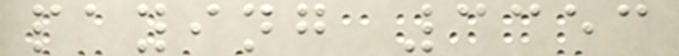paying 3353
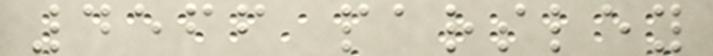4566 parsley
